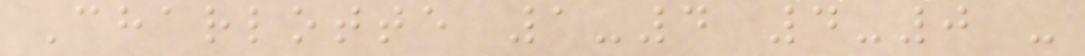Charlotte 1-4 4-0 -
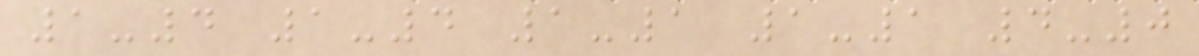1-4 1-4 1-1 1-1 4-0
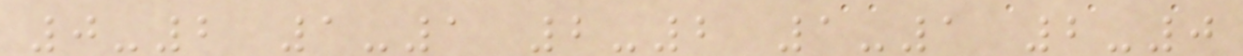0-2 1-1 2-2 1-1 2-0
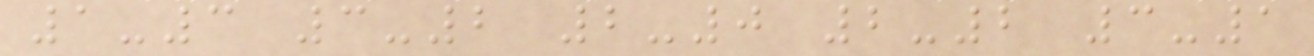1-3 3-2 2-0 2-2 3-1
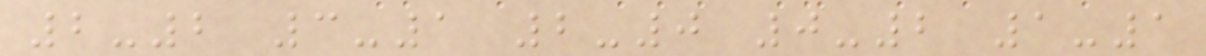2-2 3-1 2-0 0-2 1-1
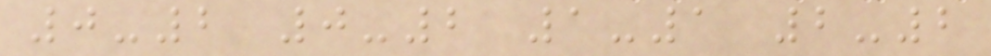0-2 0-2 1-1 2-2
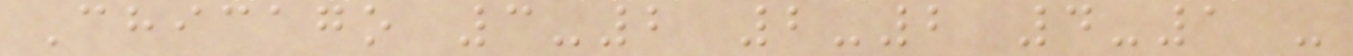Chicago 3-2 2-2 4-1 -
